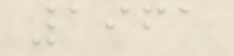1961
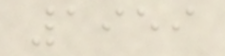1959
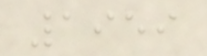1959
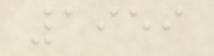1959
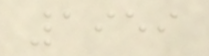1959
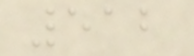512
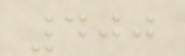400
